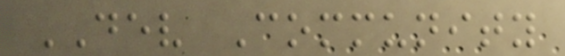DEV Community
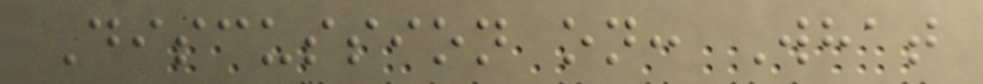Discussion on: What
